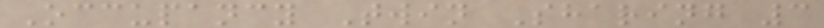Occupancy Twin Sharing 3
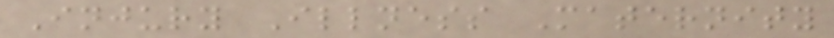Injury Illness Maternity
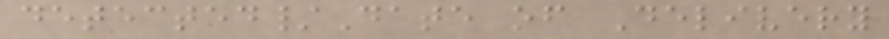detected/Date of Delivery
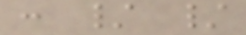: / /
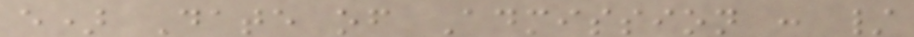e) Date of Admission : /
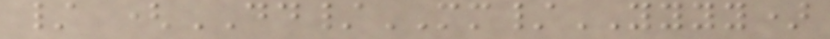/ (DD/MM/YYYY)
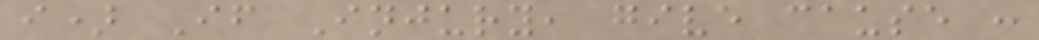i) If Injury, give cause :
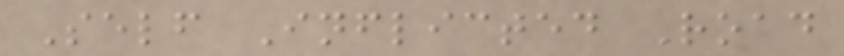Self Inflicted Road
